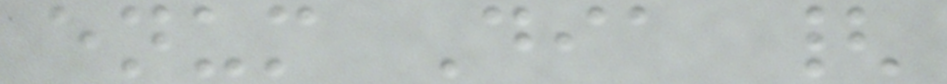enum Dia {
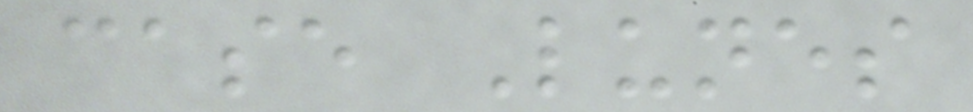case Lunes
